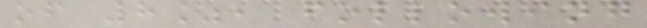of 8%, following
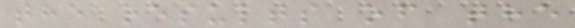the results of the
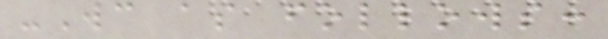-Wc as follows:
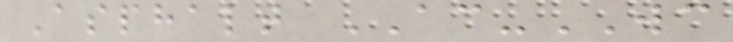Asphalt AC-WC
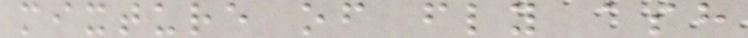mixture of fly ash
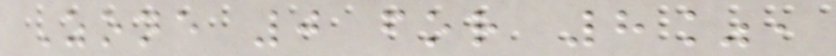Zone 0 for 8%,
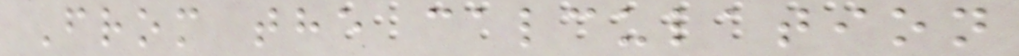From the calculation
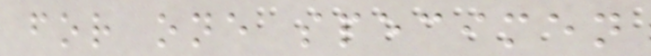for one specimen
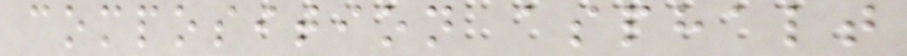composition asphalt
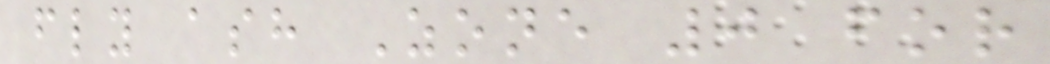fly ash Zone 0 for
